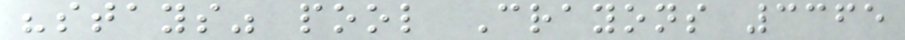"stays" pool Crayons 3365
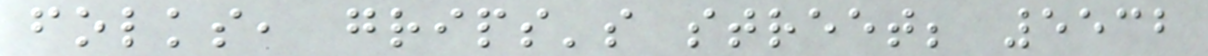folks, grips's street; 5532
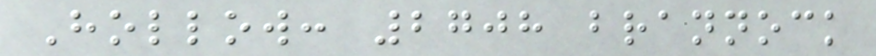Hollow: 2708 brannock
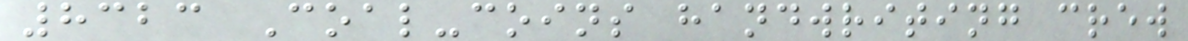8323 Coal-coins handwriting crew
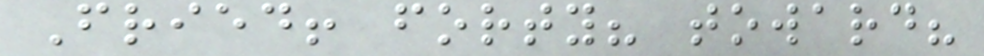Fried! forty? toward?
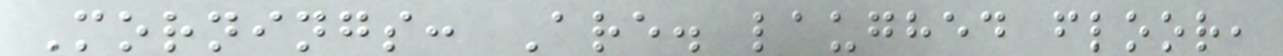Mornings: Are. laughed floor,
